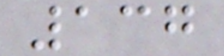137
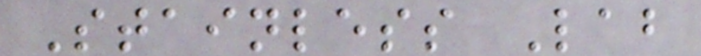Stainless Lab
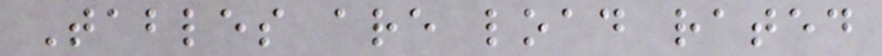Tables are load rated
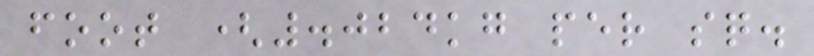foot (.024kg per sq.
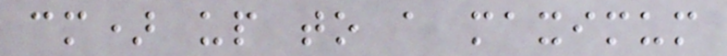cm) up to a maximum
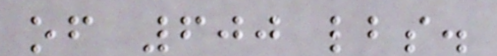of 600 lbs.
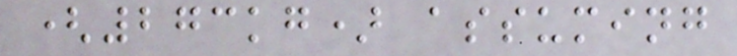(273kg) assuming
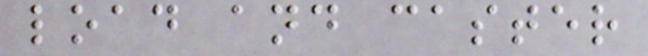load and caster
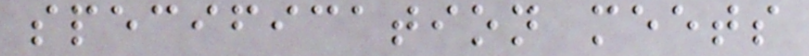specification meets
